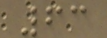63
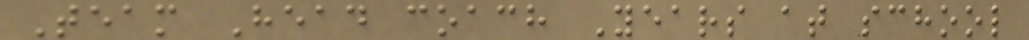Team Head coach Years at school
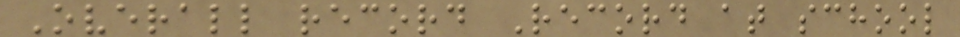Overall record Record at school
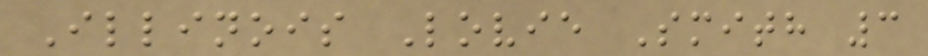Illinois Lovie Smith 3
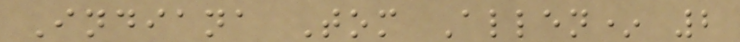Indiana Tom Allen* 2
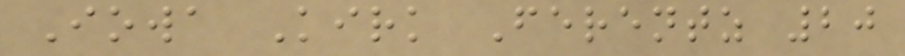Iowa Kirk Ferentz 20
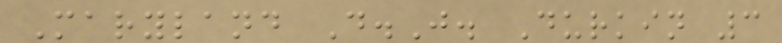Maryland D.J. Durkin 3
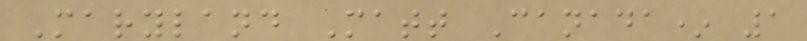Maryland Matt Canada* 1
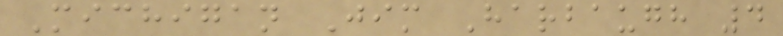Michigan Jim Harbaugh 4
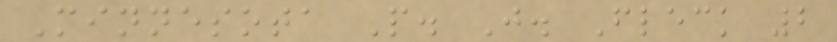Minnesota P. J. Fleck 2
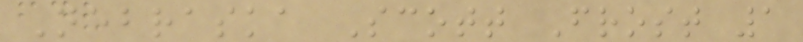Nebraska Scott Frost 1
